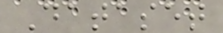Dataset
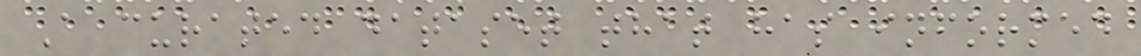A curated dataset that has informed
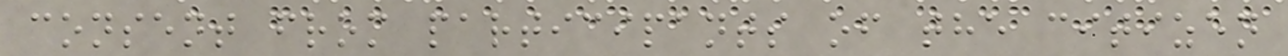consent from participants of the citizen
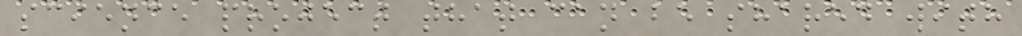science project that can be shared with
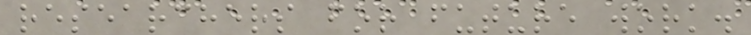researchers for future work.
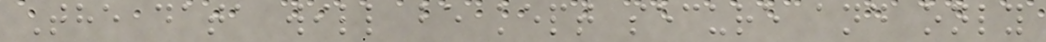The data will be kept secure and only
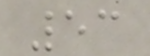53
